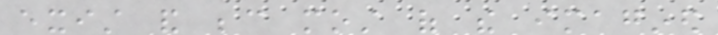exist and because most of the imagined
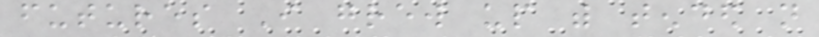futures I grew up with tended not
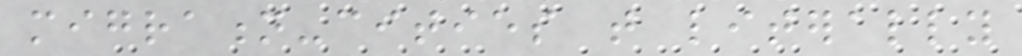migration-cities that literally
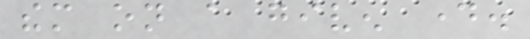them on a given day.
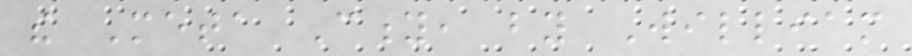the Meta City, by William
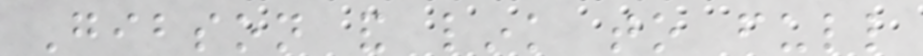Gibson and link to full
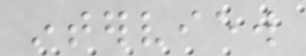interview
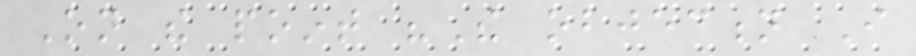On the point "The objection I
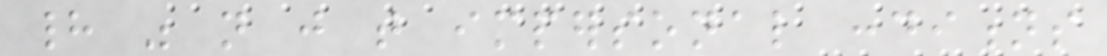had was not just that impersonal conditions
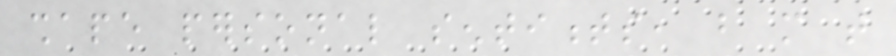shape personal sentiments, but more that
